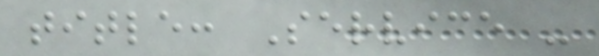title: Service -
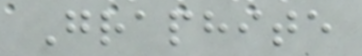Graphite
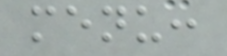menu:
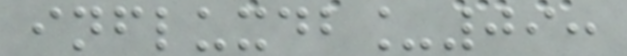influxdb_09:
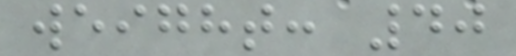weight: 40
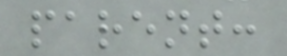parent:
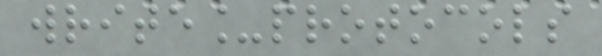write_protocols
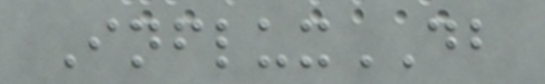InfluxDB
